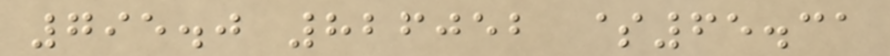795.0 826052 $65.31
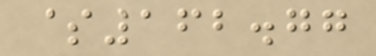$162.77
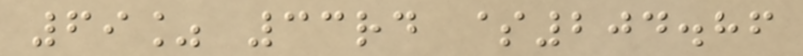69% 33rd $204.86
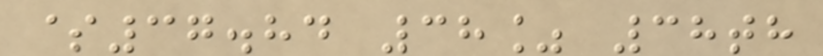$37.84 38% 38th
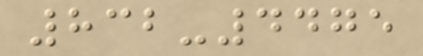832-4475
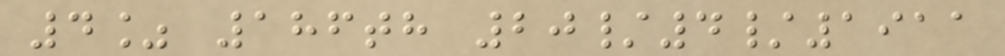4% 186th 20/4/1911
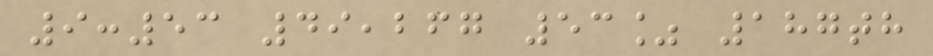9:53 49,267 53% 187th
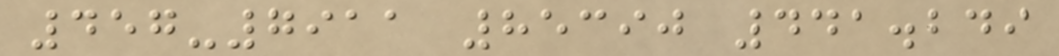457-7911 85390 441.249
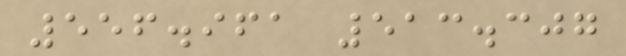556.961 513.307
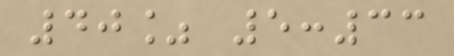40% 5:33
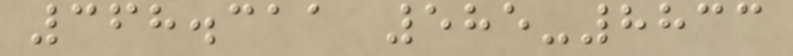368.311 585-8833
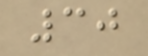30
